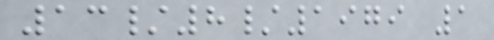13/8/1979 1
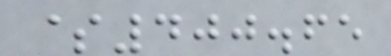$400.65
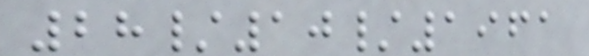28/10/1961
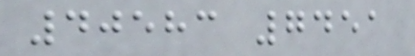40583 7451
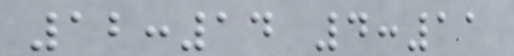12:14 4:11
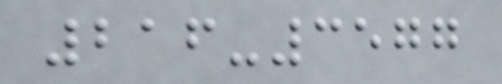216-3577
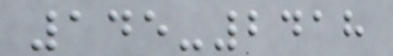145-2418
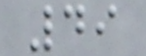49
